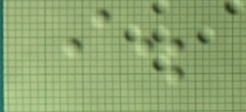i.
